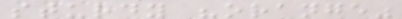sturdy "orange"
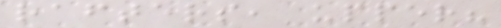rafters, upper?
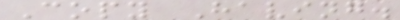Copy Having.
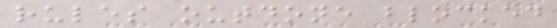rules outdone blocked
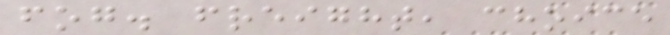fog. freight, choice
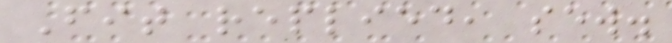Fit replied, sew.
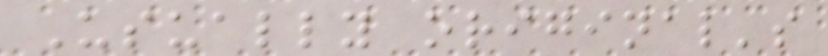Usually original's
